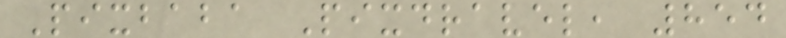Pixbaba Pixdravel, 854
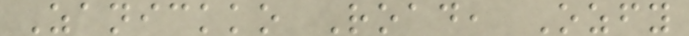Zanickko Road, Ozfy
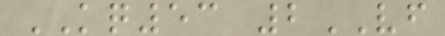KQ53 2VF
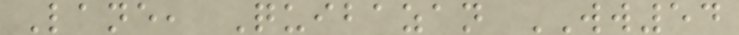Lane, Quibazan WW54
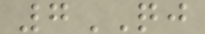7QJ
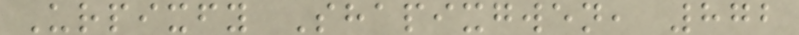Urpixfy Shapixgwen, 872
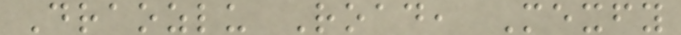Draozlu Road, Mexfy
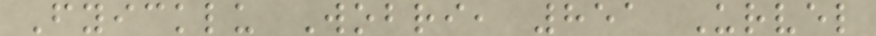Fyicklu Wobri, 851 Urvel
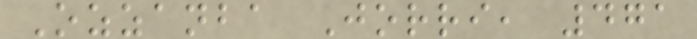Ozzanba Jorri, 471
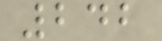242
